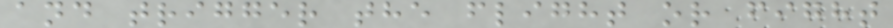and trigger the flight or fight
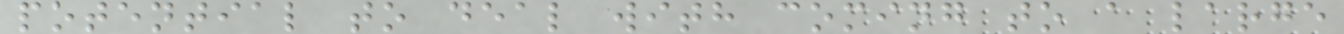potential to deal with coming to a large
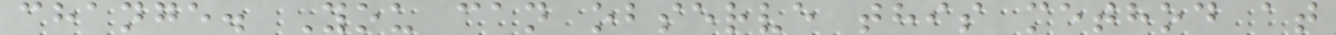change. You can observe this method at
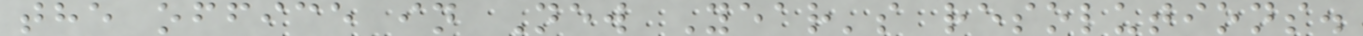the office in New Year's resolutions.
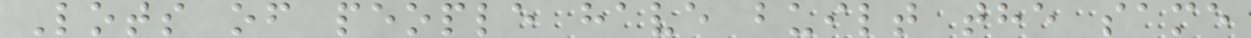Lots of people have built the same
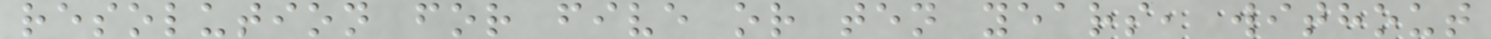resolution for five or ten years, without
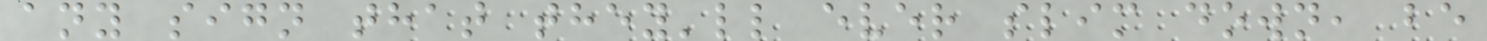any sign that they'll ever slim down, be
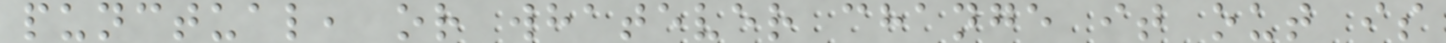punctual, or whatever change it out is
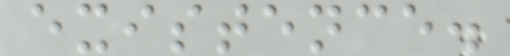existence.
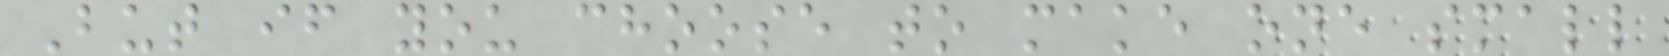But if you choose to make one small
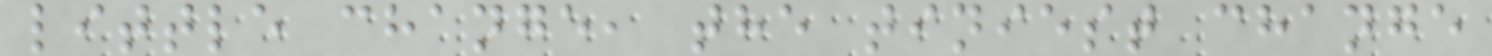little change, the tiniest change
